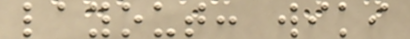layout: wiki
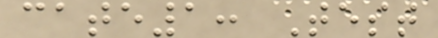cate1: Test
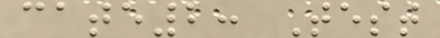cate2: Test
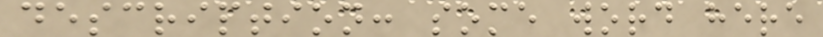description: some word here
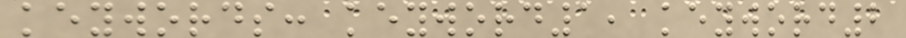keywords: keyword1, keyword2
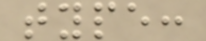type:
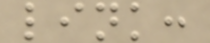link:
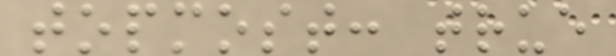topmost: true
